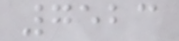7523
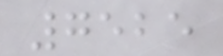7525
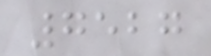7527
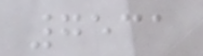7531
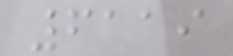6119
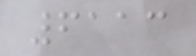6113
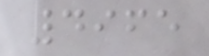4965
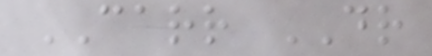CARR DR
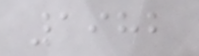1982
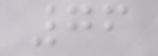76
